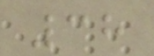38
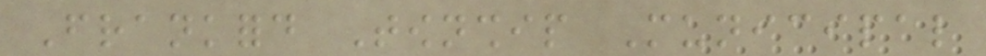Frankford Township Municipal
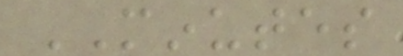MINUTES
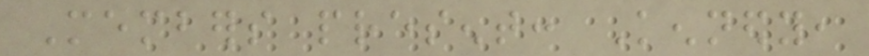Members present: Kennedy,
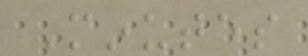Minutes
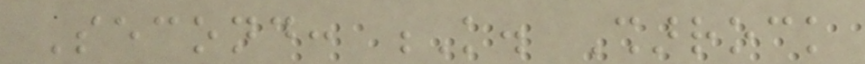Second: K. Sharrock
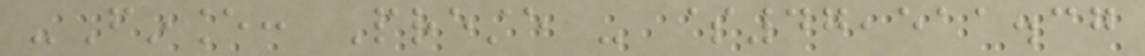-Finance: Preste - $47,511.37
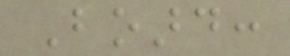Board:
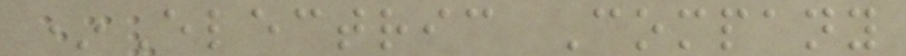*Electric Company
